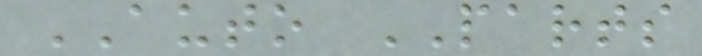AUTO PARTS
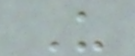U
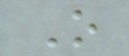O
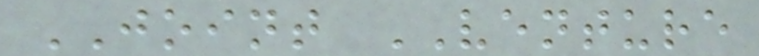JOINT VENTURE
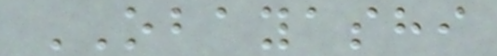OBAYASHI
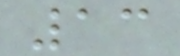13
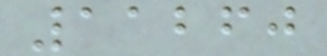11260
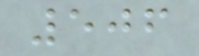506
